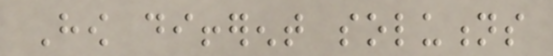How different solutions
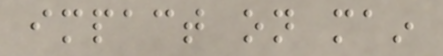impact on main
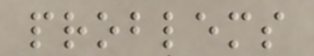problems
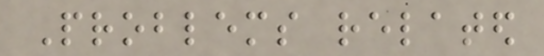Problems related
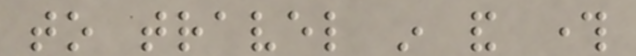to travel in and through
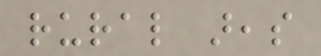rural areas
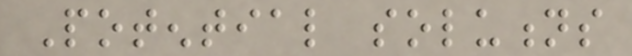Potential solutions
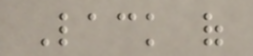Lack of
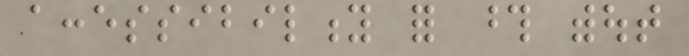accessibility for those without
